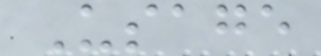Usage
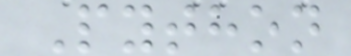Python
